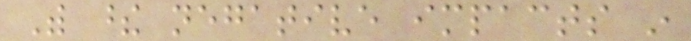With these negative impacts in
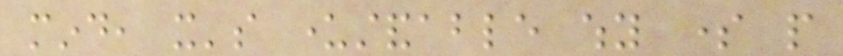mind, it's understandable why some people
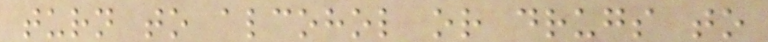turn to alcohol or drugs to
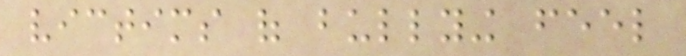victims of bullying feel
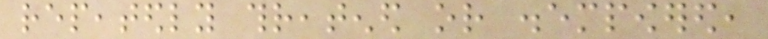repeatedly threatened or disempowered,
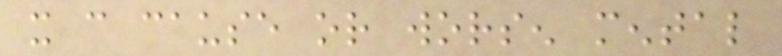it can cause or worsen mental
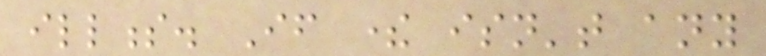illness. If there isn't any
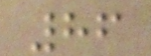86
